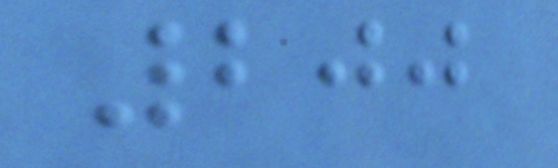200
